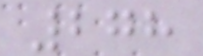278
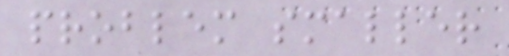problem smaller
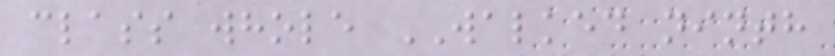class whole WALKED ninth
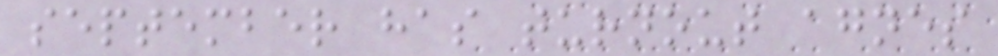september has turnout agnes
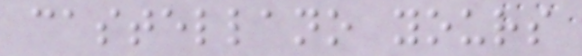castellano yours
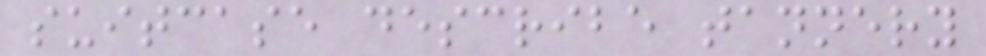suitcase describe tannery
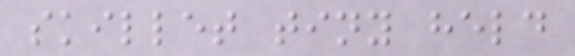skillet tiny held
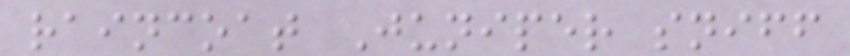raincoat Juniper sniff
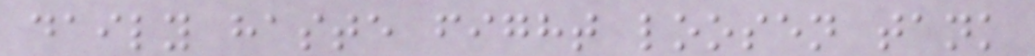daily haste fight loosen tank
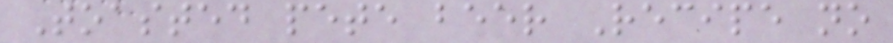Toasted pete beer Recipe no
